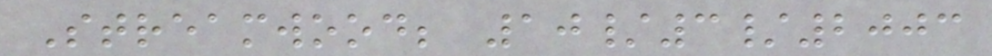Streamwood; 10/3/2003
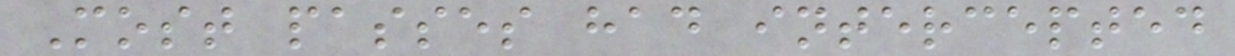Most passes had intercepted
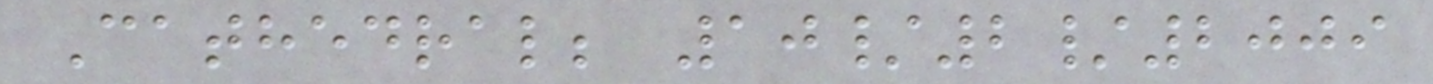Cathedral; 10/2/2009
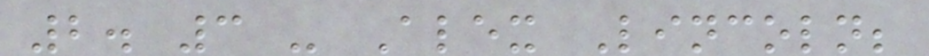2. 3 - Alex Lincoln;
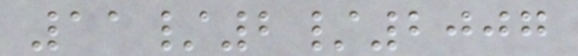11/2/2007
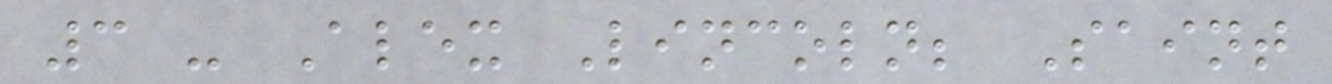3 - Alex Lincoln; Saint
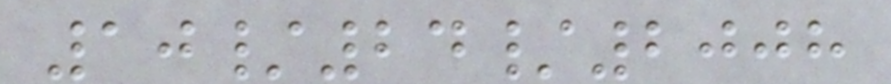10/24/2008
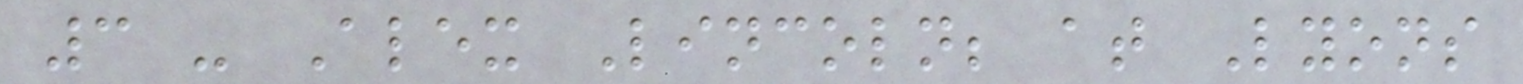3 - Alex Lincoln; at Lyons
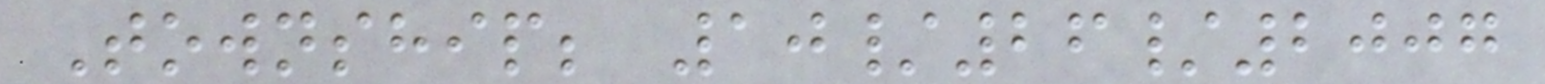Township; 10/26/2007
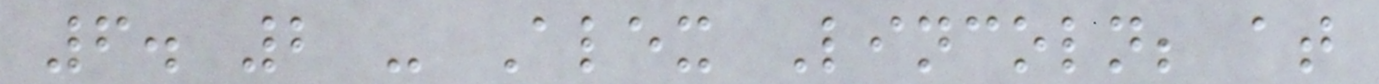6. 2 - Alex Lincoln; at
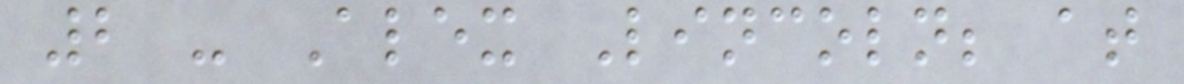2 - Alex Lincoln; at
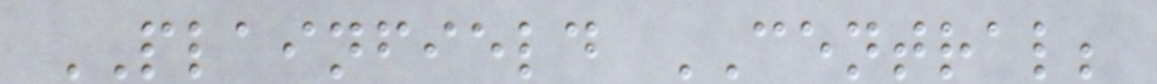PLAINFIELD CENTRAL;
